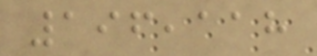196,118
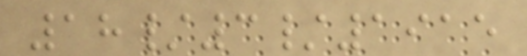18/3/1915
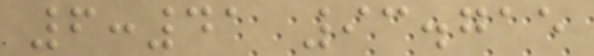6:41 93.715
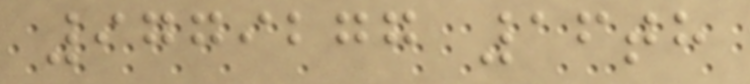9779277 16th
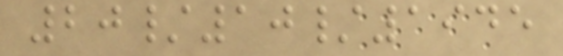20/10/1945
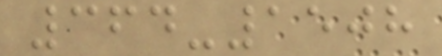364-1508
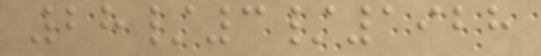28/3/1928
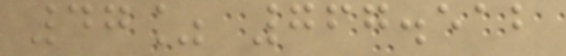47% 767.512
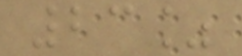23%
